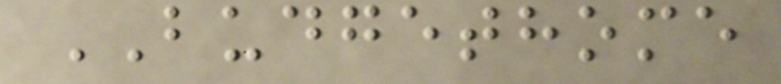BUDGETHOME
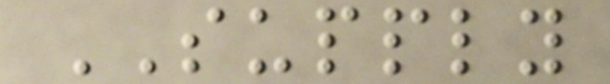SUPPLY
